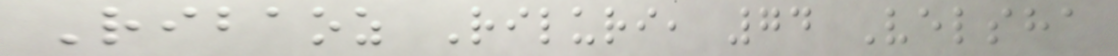Ribaoz Riluri, 74 Velsha
